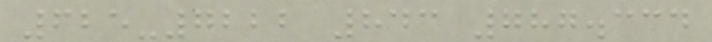625-7222 843 787.334
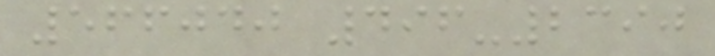566040 496-2390
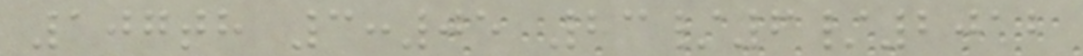107th 3:05 23/6/2012
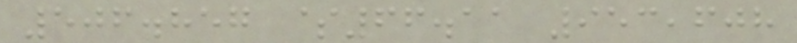506.857 $66.11 953,608
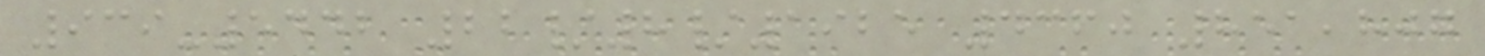939-5442 22/8/1925 4360 851,807
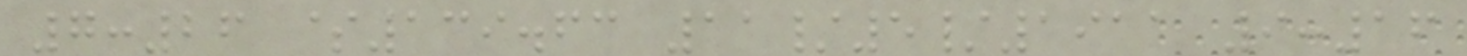7:26 $139.63 11/5/1911 9:16
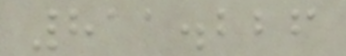811.226
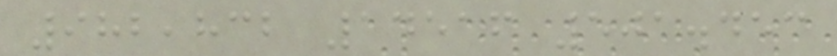982,832 14516 501.453
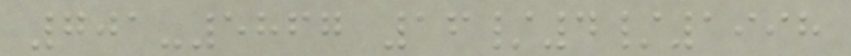701-5867 16/4/1998
